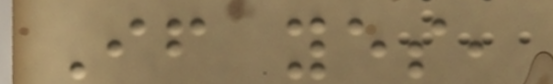If yes,
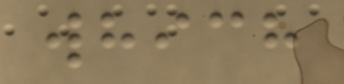which
